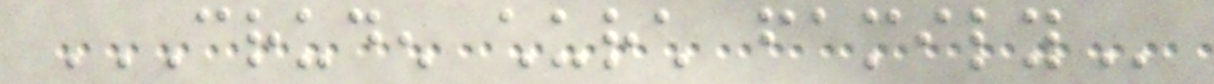CRUDEN CHURCH FAMILY
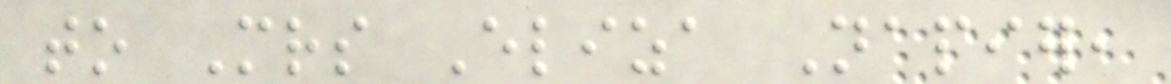to Mrs Eliza Napier,
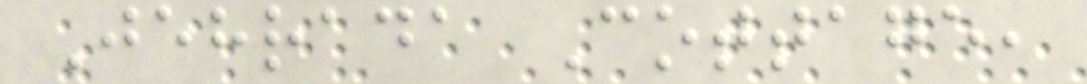Jehrada Cottage,
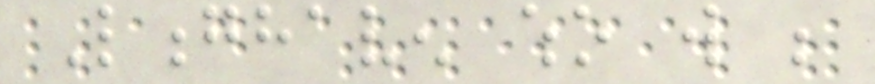Longhaven who will be
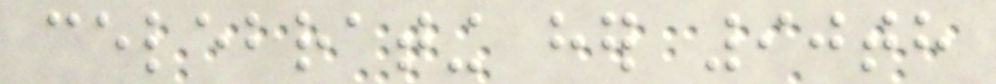celebrating her 90th
